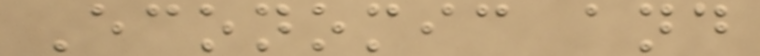Economic and
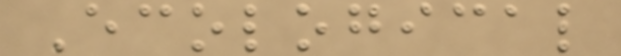Ecological
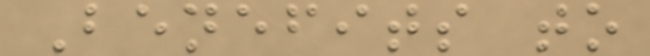Benefits to
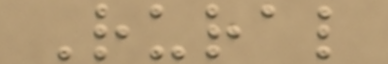Rural
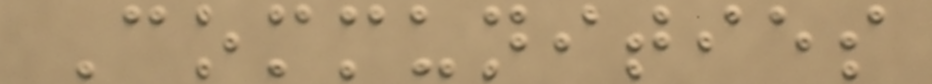Communities
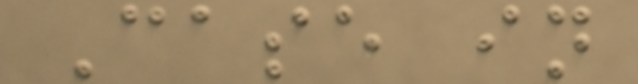Case in
